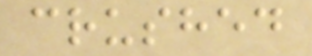crushed
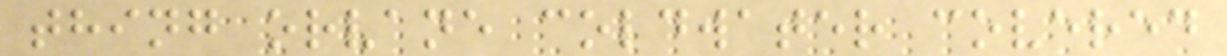thing orvane coldwater covered
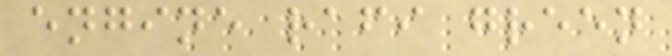engine rafi green
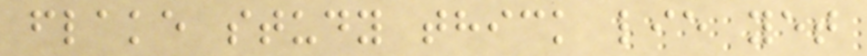flake study thick lie yet
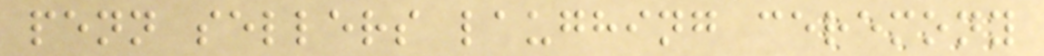penn sellers laughing ceremony
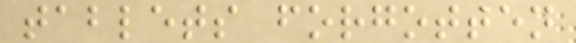tablets forgotten
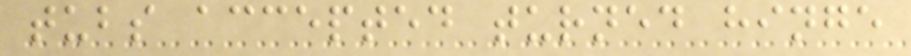tubs accepted turned hinge
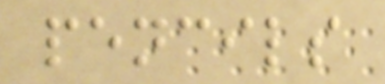pencils
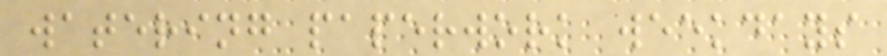watering paperwork weekdays
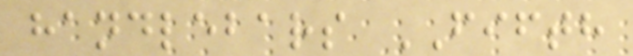handlebars FIFTH
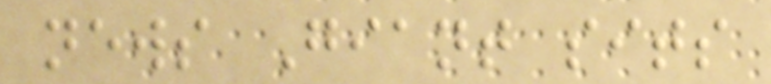news Giant sits
